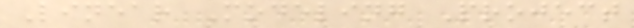Linear Modeling Project
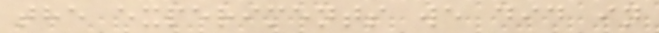the experiments we did in
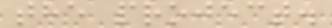the project.
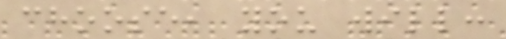choose, you will:
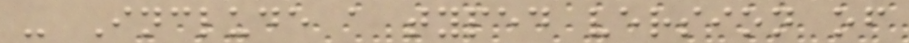- Include a typed version of
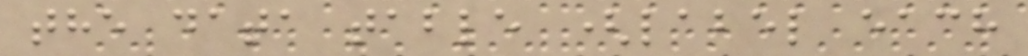the data table (label each
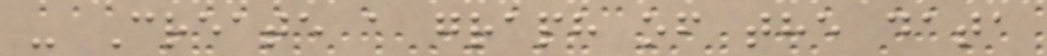- Create a graph of the data
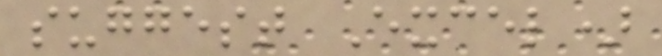suggest Excel)
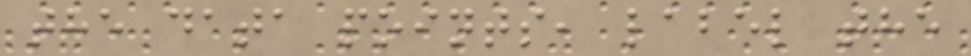the data points, label the
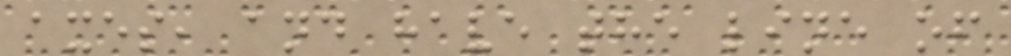axes, and have the line of
